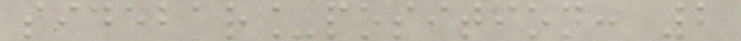sidebar_position: 2
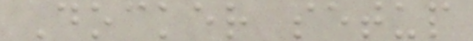Docker setup
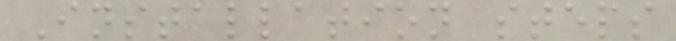Installation steps
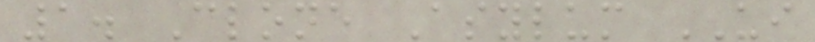1. Clone Asylum UI
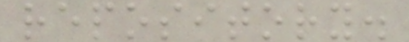repository.
